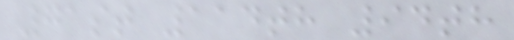71st 114th 94th
